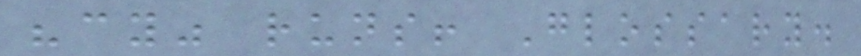"cy" runs! Glossary.
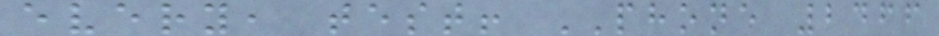every, test! PHONE 2466
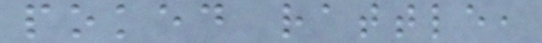poked rattle,
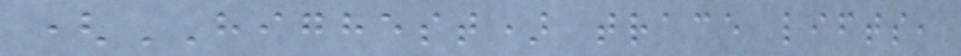(HIGHEST) trace lifts,
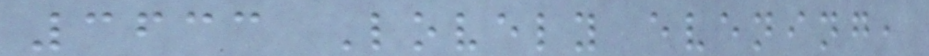3633 Lovely evening,
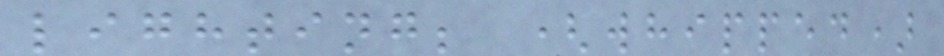lighting; (whipped)
